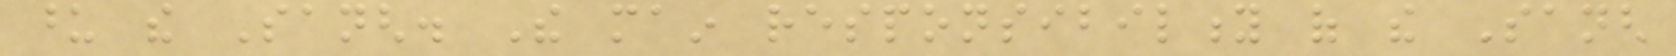upon the Sangh. The main responsibility of the Sangh
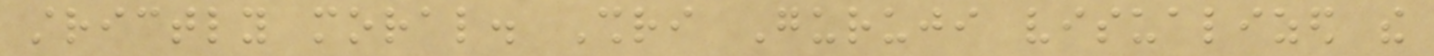strictly moral. Shri Guruji visualized the
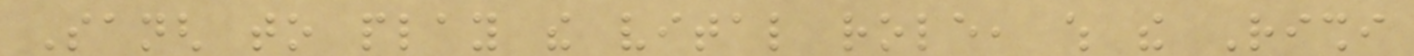Sangh to play the vital role, which the Rishi
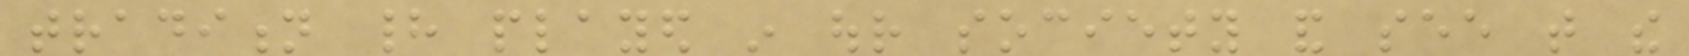tradition had played in our society and see that the
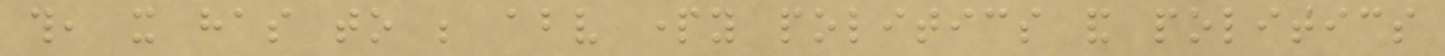this, it has to be above party politics and politics
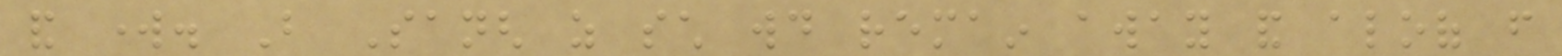and work. But Sangh as such would remain away and aloof from
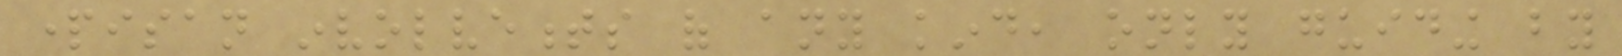partisan involvements of any kind, only guiding by
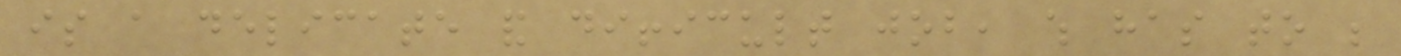is a delicate and difficult job, which has to be
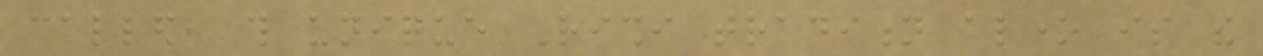called, this unique Rishi tradition alone is the
